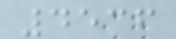4536
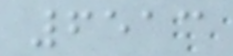6513
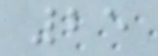25
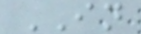IN
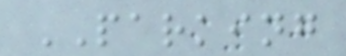PARKING
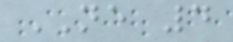NE 4
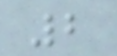2
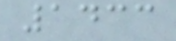1433
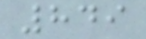849
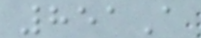851A
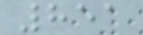851
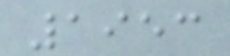1953
